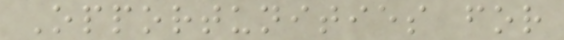Opportunities for
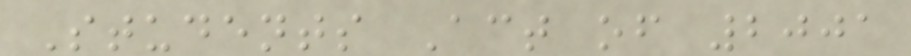Students Act of 2001
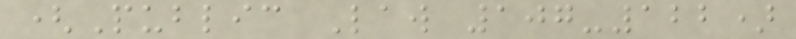(Public Law 107-122)
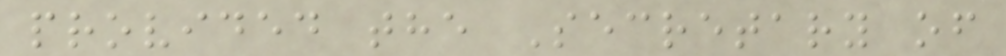provided the Secretary of
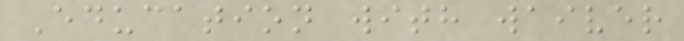Education with waiver
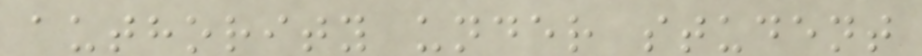authority under student
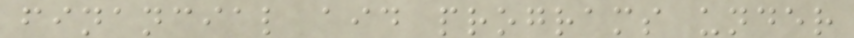financial aid programs under
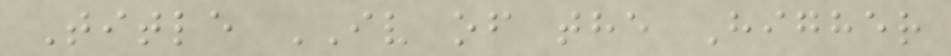Title IV of the Higher
